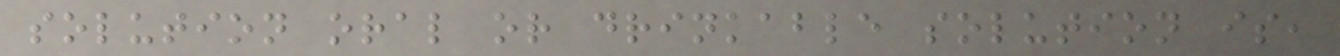solution oral or drinkable solution is,
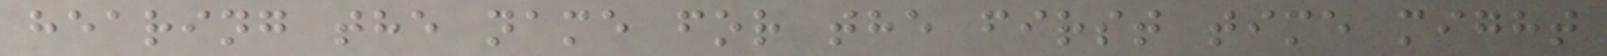hearing the name for the first time might
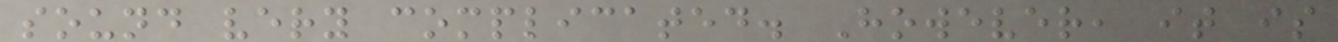sound very complicated. However, it is
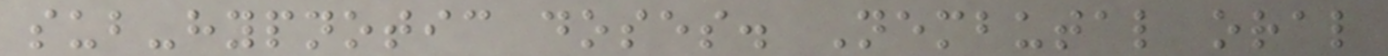sub-hypnotic doses. Nembutal oral
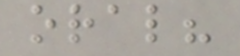oral?
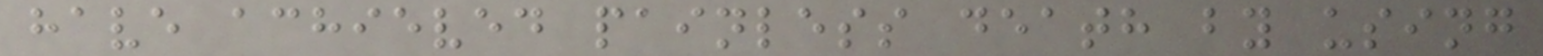have achieved painless death by using
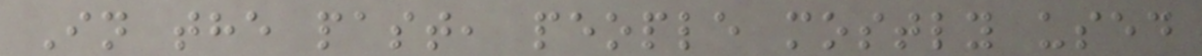In the past, people mostly used
